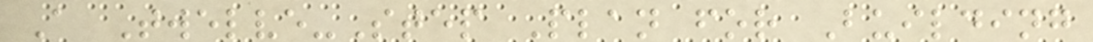A Twelve-Step Plan for Building
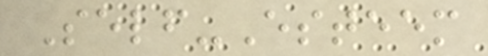Self-Esteem
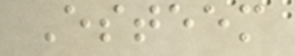Esteem
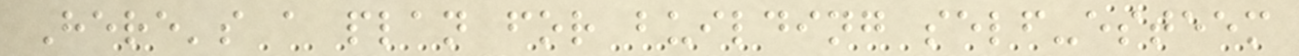Here's a plan for building self-esteem
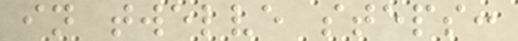in twelve steps:
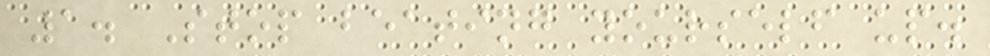1. Stop beating yourself up.
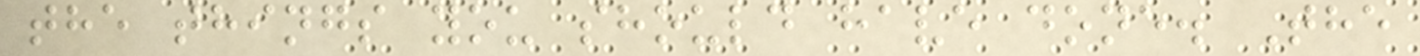the things you should have done. The
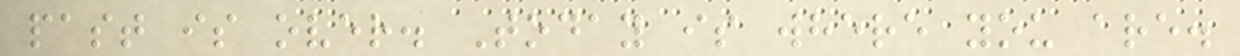past is over. Today is where you are.
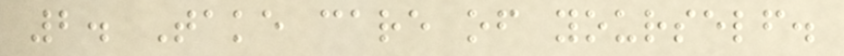2. Take care of yourself.
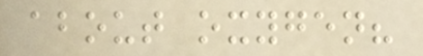about oxygen?
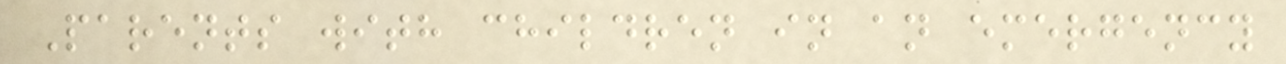Parents with children in an emergency
